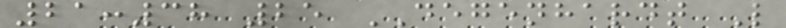21:38 25 DEGENHARDT L
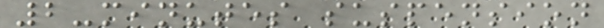2-minutes suspension
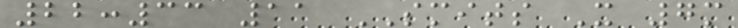22:33 11 SMITS X 7m
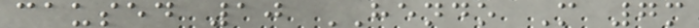caused 10 HENDO M 7m
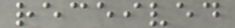received
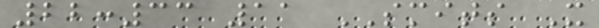22:33 11 SMITS X
